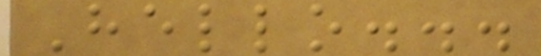Hello...
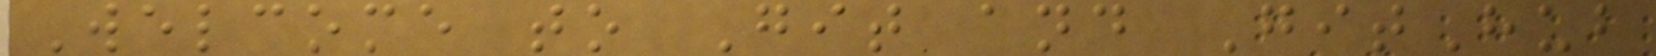Welcome to Git and GitHub
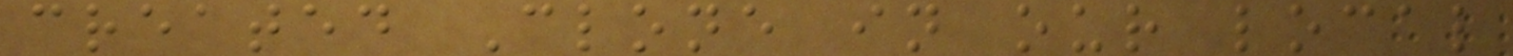created Clone in our local
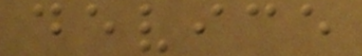device
